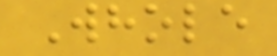Whole
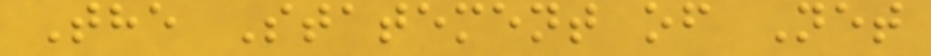The Statement of Net
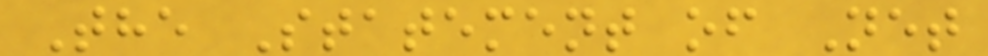The Statement of Net
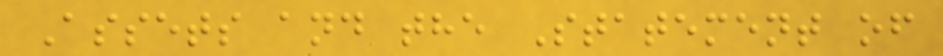Assets and the Statement of
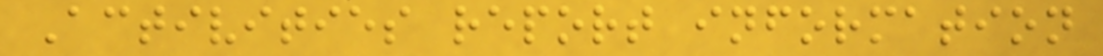Activities report information
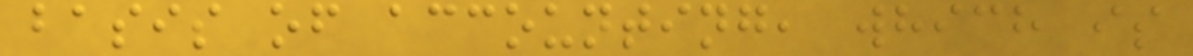basis of accounting, which is
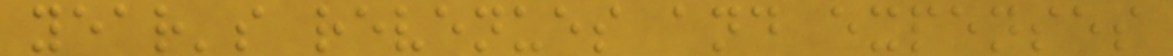year's revenues and expenses
